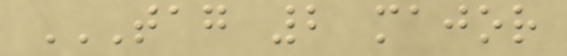TAG 2 MAJOR
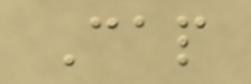Cap
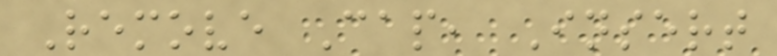Remove Cap, Insert
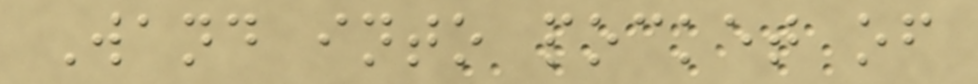Wand into pocket of
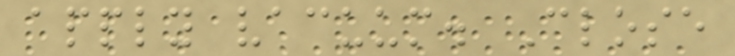apply vacuum. Close
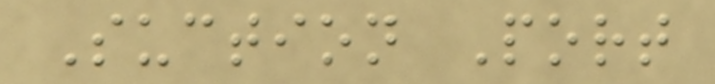Suction Port
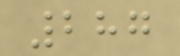287
